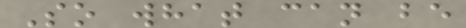So what can be
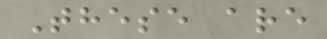These are
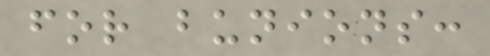for bunions:
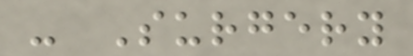- Surgery
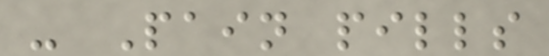- Pain pills
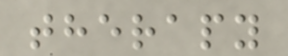therapy
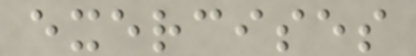exercises
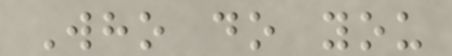Who do you
